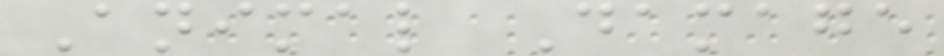Animal Damage
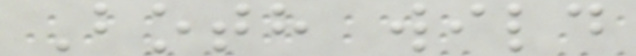Both wild
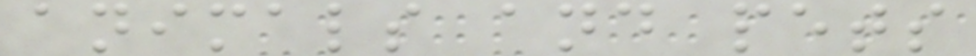animals and pets
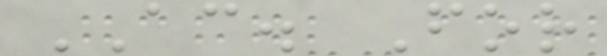AC. For
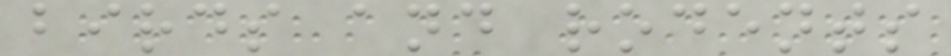birds and rodents
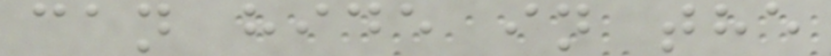can hide in the
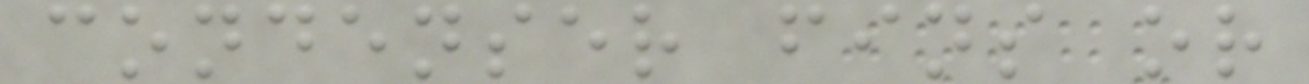condenser fins or
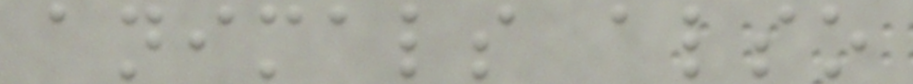animals also
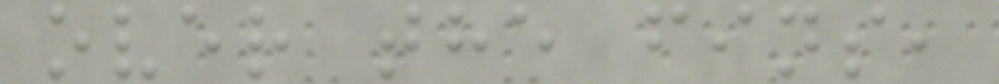over the fins,
